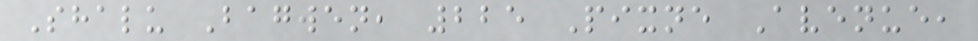Shalu Bagwen, 225 Pixne Avenue,
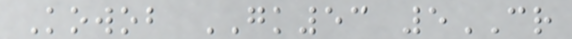Kowob GK53 5CR
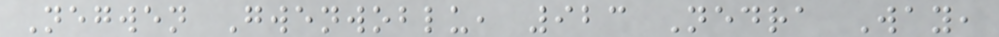Negwen Gwenwoblu, 923 Nedra Way,
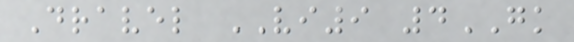Dravel VI9 4GK
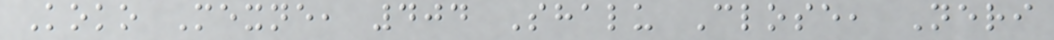Koko Mexne, 404 Shalu Close, Neri
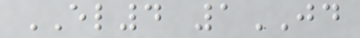EL4 1JD
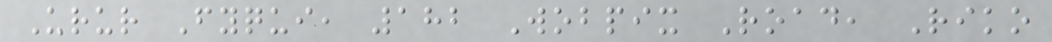Urur Fyqui, 182 Wobpix Road, Riko
